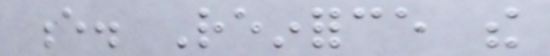e. Reinforce the
